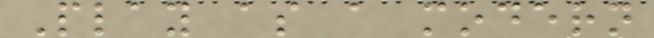Play as a modern
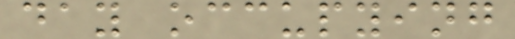day occupying
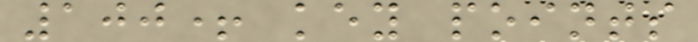100+ key points
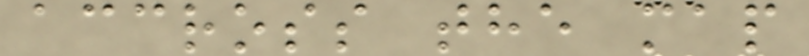accross the map
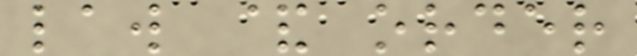law & order
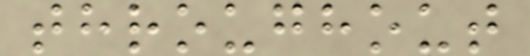throughout
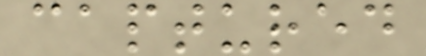captured
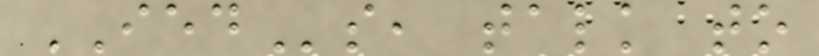IEDs, talk to
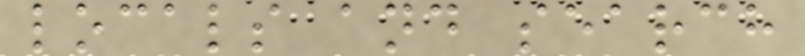locals and search
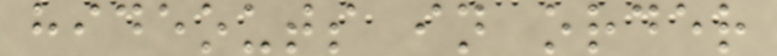hideouts in order
